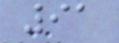91
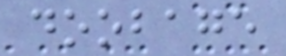doobage
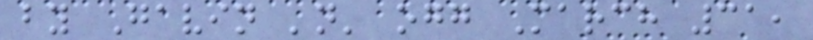by Gavin 'n' ogg March 31,
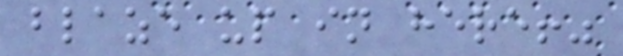blaze up in here!"
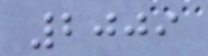2009
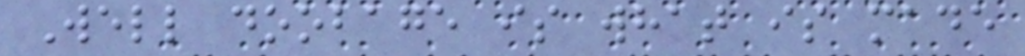Well doobage is what is made
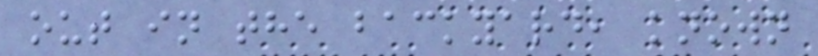out in the backyard, known
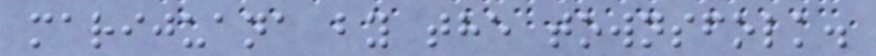marijuana by the townsfolk.
